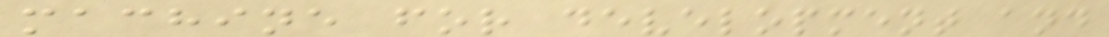machine for development and
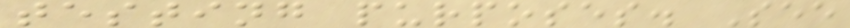testing purposes. See
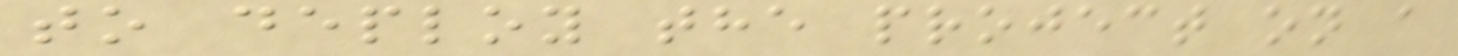to deploy the project on a
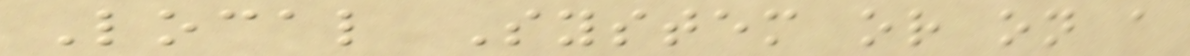Local System or on a
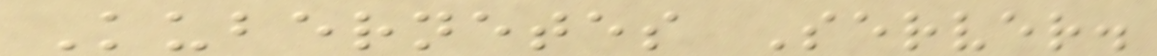Kubernetes Server.
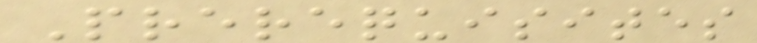Prerequisites
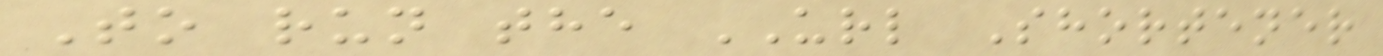To run the URL Shortener
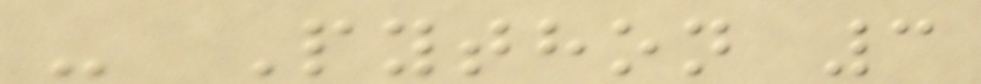- Python 3
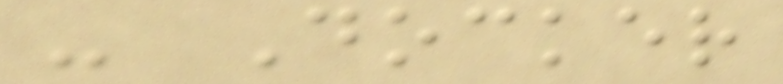- Docker
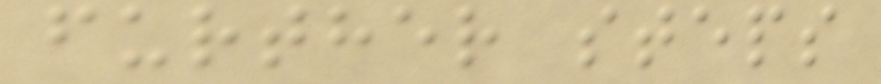further steps
